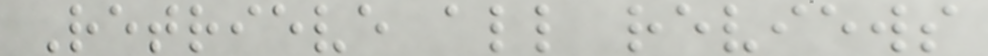Retrieve all reviews
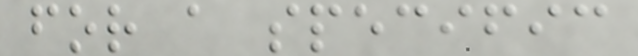for a specific
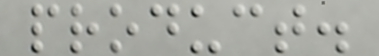product.
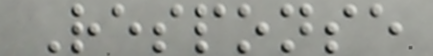Response
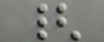{
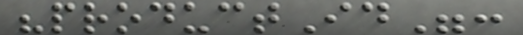"productId":
